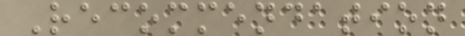Recommendation
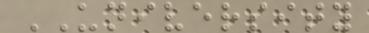UNIVERSITY
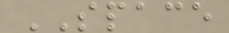SPACE
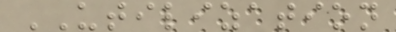UTILIZATION
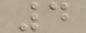4
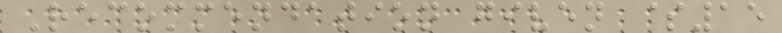Recommendation given $15
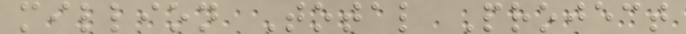million Total Project
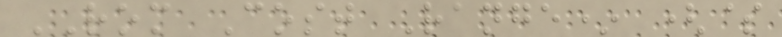ROM Cost Range* ($
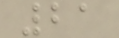21
